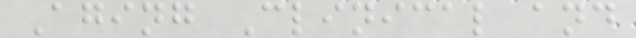Aging Clinical and
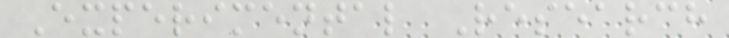Experimental Research
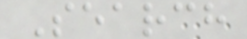Search
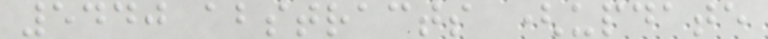5440 abstracts (update
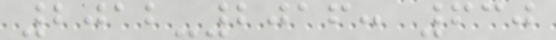2012-2016: 630
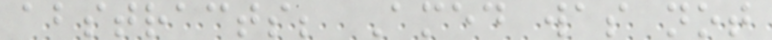abstracts; Amed was not
